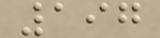197
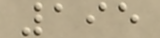195
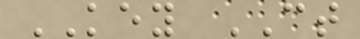KEY CT
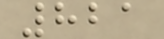821
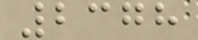2378
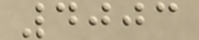4003
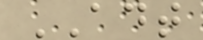ADT
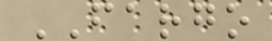FARGO
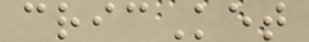cricKet
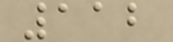112
